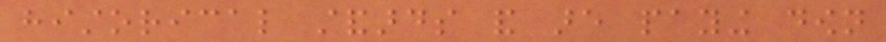historical standards and are paying down
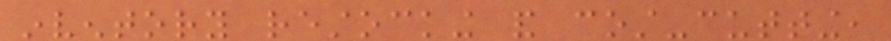inventory restocking and cost-cutting,
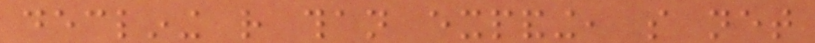declining rather than expanding, so net
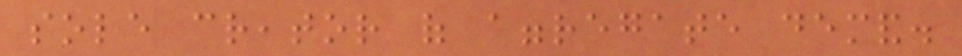sole creator of aggregate demand.
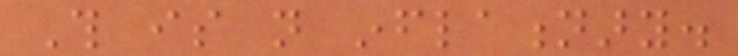This is not inflationary.
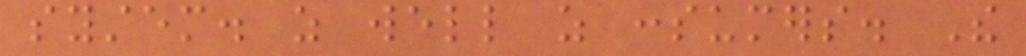system. as well as consumers. The
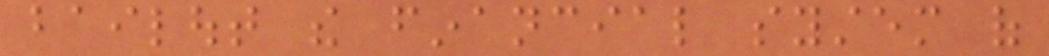bailout the financial system of
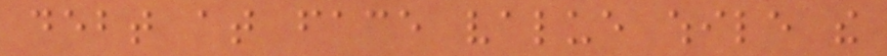debt at face value while the
